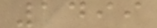1499
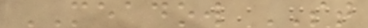MEADOW ST
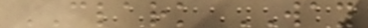CLARK WAY
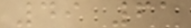49 61
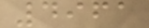4961
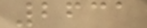2631
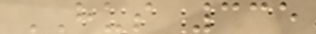HUS 335
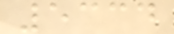5334
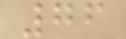76
